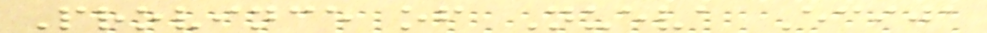Province of Nueva Ecija
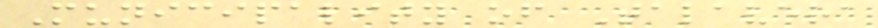Municipality of Talavera
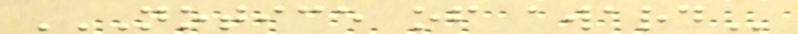NOTICE OF AWARD
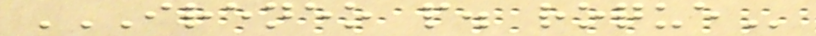IRENEO P. ROQUE
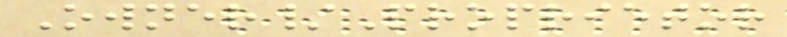Owner/Proprietor
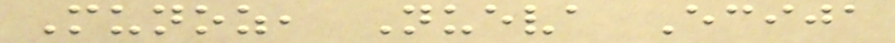Munoz, Nueva Ecija
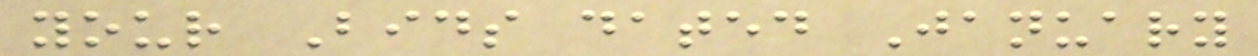your Bids dated January
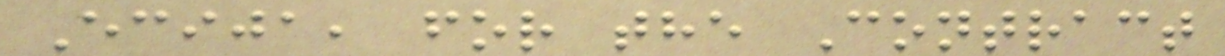Ecija, for the Contract
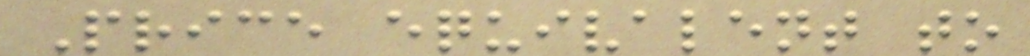Price equivalent to
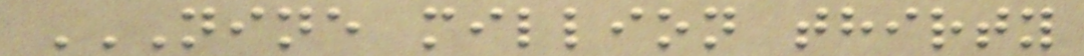NINE MILLION THIRTY
